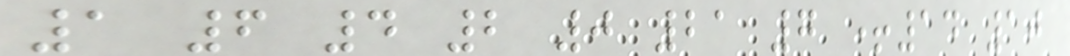1 6 4 2 0 21 7 +14 10
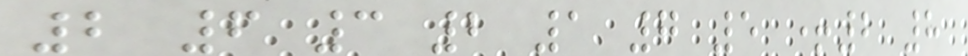2 6 3 2 1 7 5 +2 8
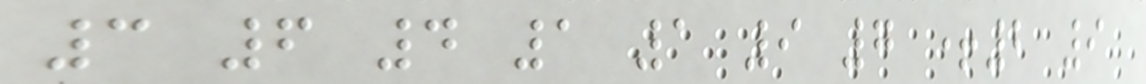3 6 4 1 1 9 7 +2 9
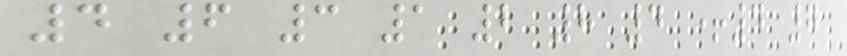4 6 3 1 2 8 4 +4 7
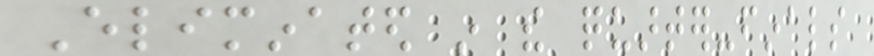Eliminated in the quarter-finals
